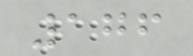176
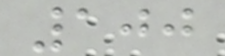100
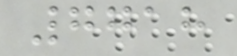7718
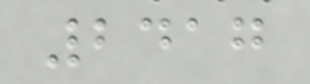2417
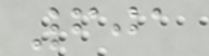601
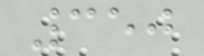350
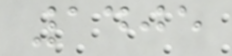1405
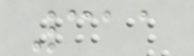311
